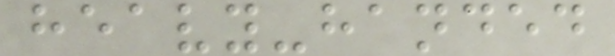heavy-handed
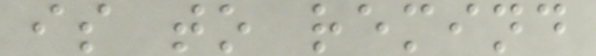is to remind
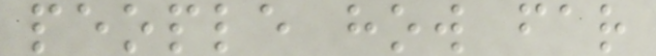people how far
